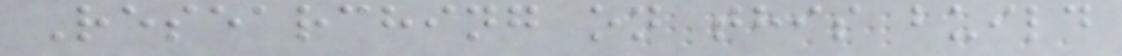Researching on this build
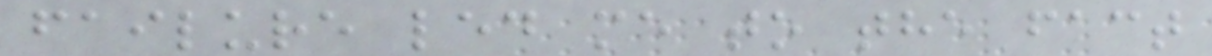failure led me to the fact
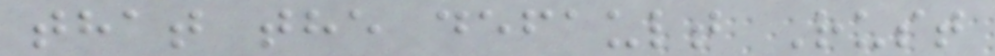that the default Rust
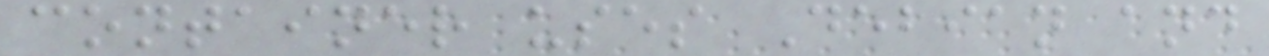container uses Debian and
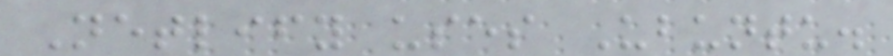Netlify uses Ubuntu.
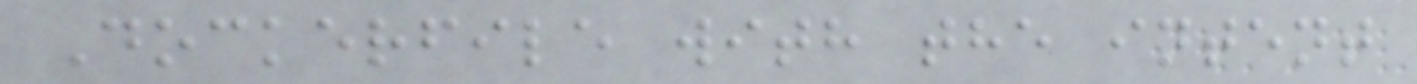Dockerfile with the intent
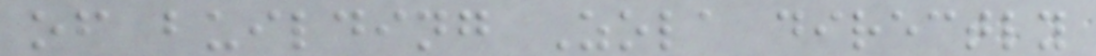of building Zola directly
